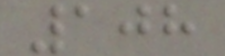108
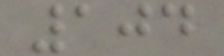104
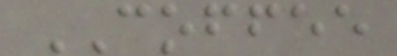COFFEE
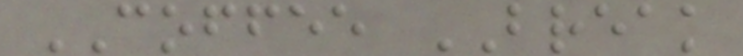COFFEE BREAK
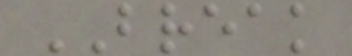BREAK
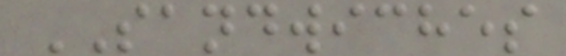SANDWICHES
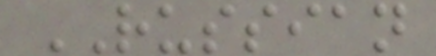RUSSIAN
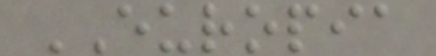EUROPIA
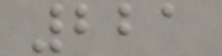221
